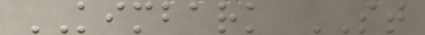KIMBARK ST
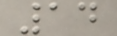14
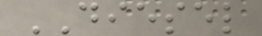DIESEL
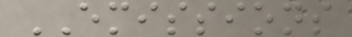EMISSIONS
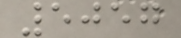5057
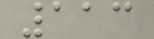113
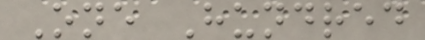One Hundred
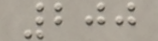200
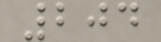204
